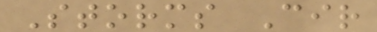Storms Cir
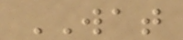WAT
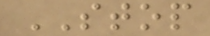STOP
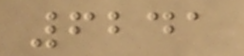6241
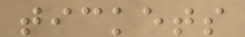tickets
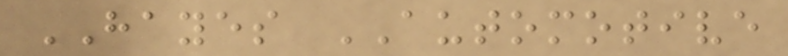HAYES AUTOMOTIVE
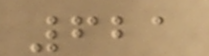621
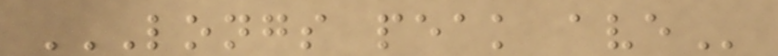LONGS PEAK AVE
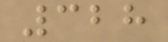328
